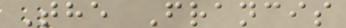The Francis
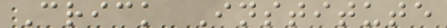Crick Institute
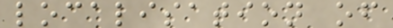localisation of
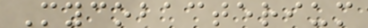Mycobacterium
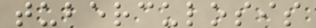tuberculosis
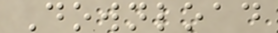Download
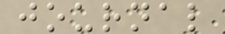journal
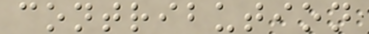contribution
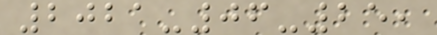2021-06-25,
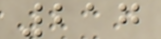217
